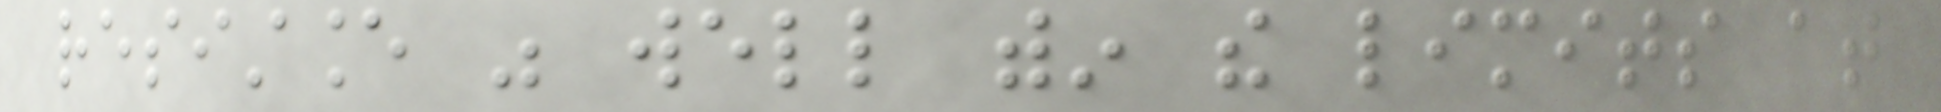resistance was well within the limits at
